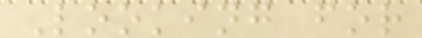Looking for
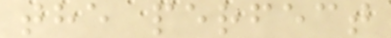the perfect
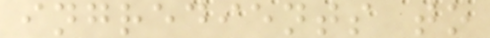ingredients to
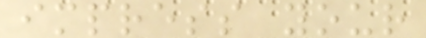impress your
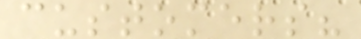customers?
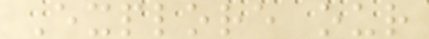Explore our
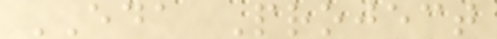EDA Project
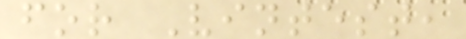for Vintest,
